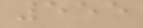555
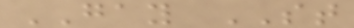GAY ST
